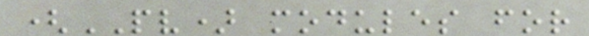(PV) modules for
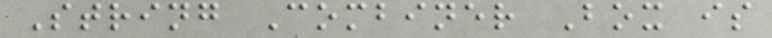String Combiner Box is
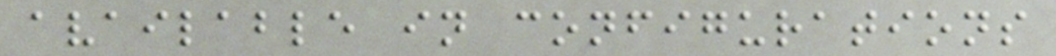available in configurations
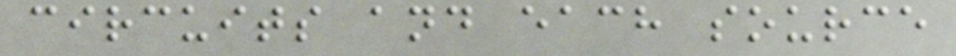circuits and each source
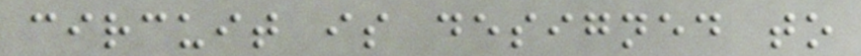circuit is designed to
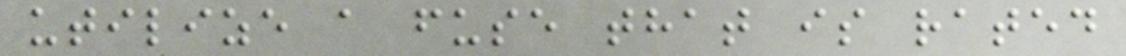utilize a fuse that is rated
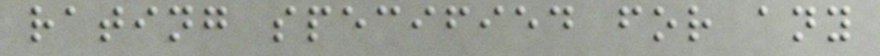rating specified for any
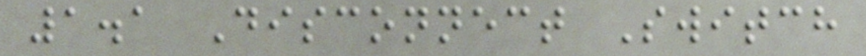1.1 Disconnect Switch
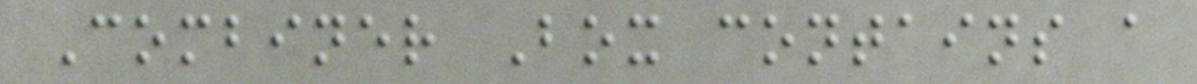Combiner Box contains a
